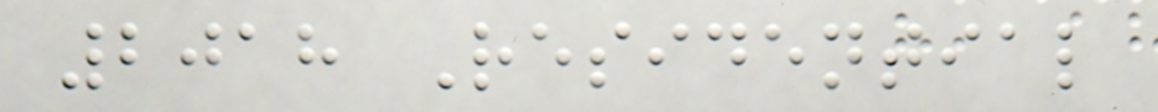2018 Residential
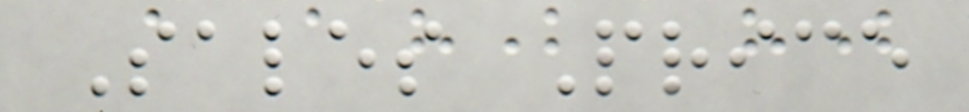Sales Price
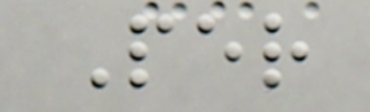Per
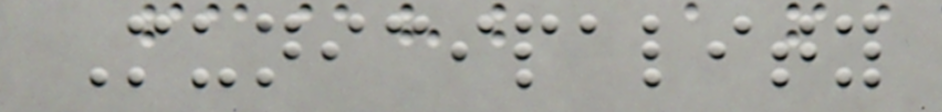Municipality
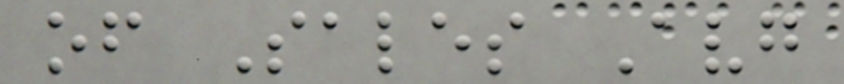of Sales Avg
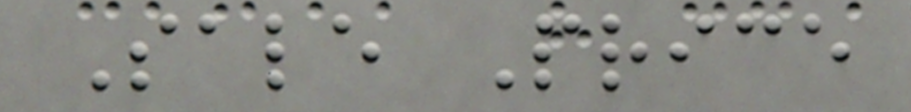Sale Price
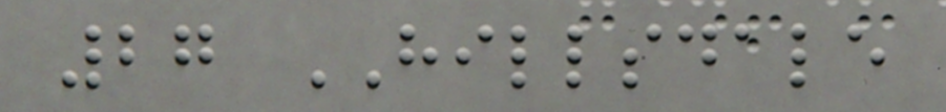27 HILLSDALE
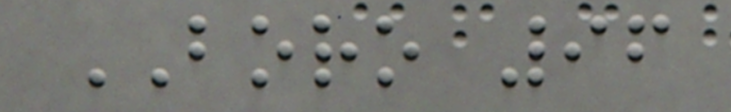BORO 96
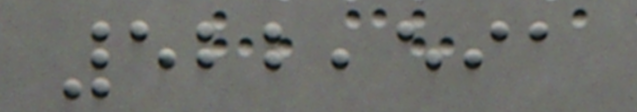522,591
